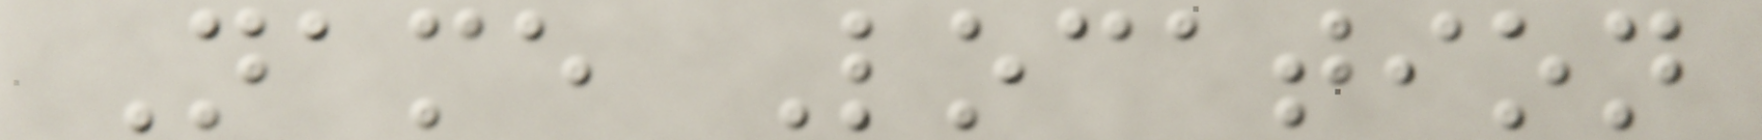Name Location
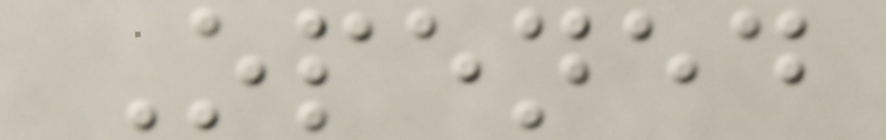Opened
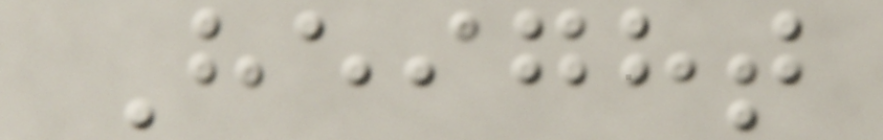Height
